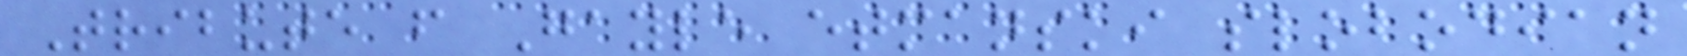Tribute from Gayle etmanski slobodian
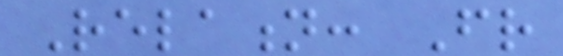Relation: Friend
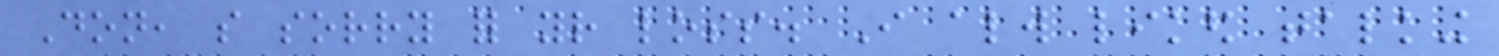Don, so sorry for your loss. I always liked talking
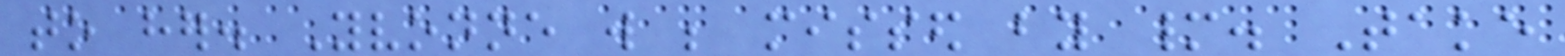to her. Yvonne will be missed by many. Take
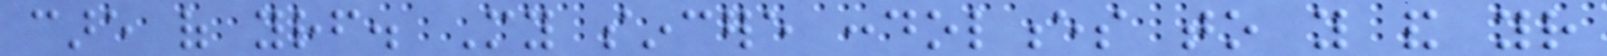care of yourself. My sincere condolences to you and your
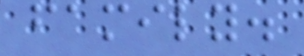family.
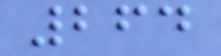264
